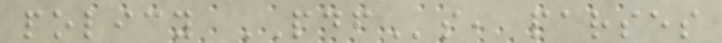policy PDFs, parses
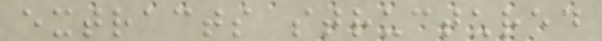extracts structured
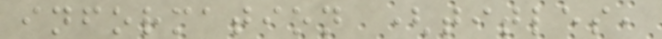information (titles,
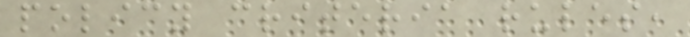policy criteria rules,
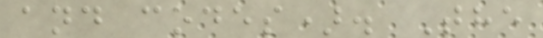and codes). The
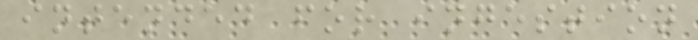intended for ingestion
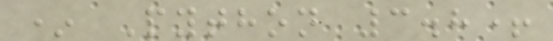* Python 3.8+
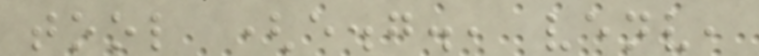tool (e.g., venv,
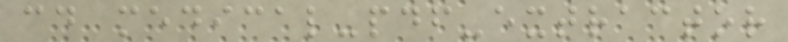cd medical-pdf-extractor
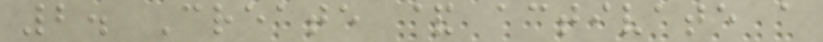2. Create & activate a
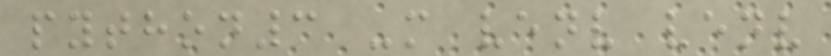python3 -m venv venv
